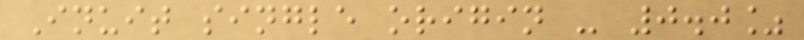Inuit single origin - 0.0%
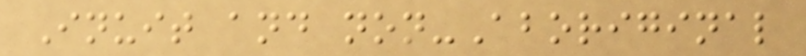Inuit and non-Aboriginal
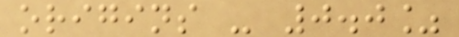origins - 0.0%
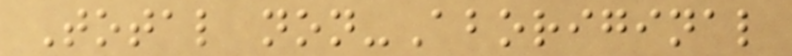Total non-Aboriginal
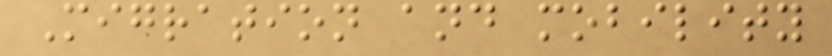Migration and mobility
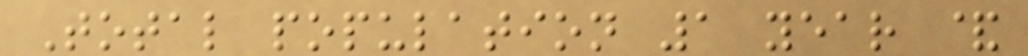Total population 1 year &
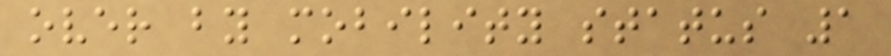over by mobility status 1
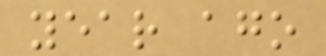year ago
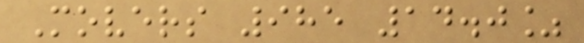Movers 985 14.0%
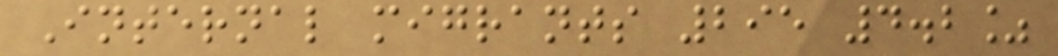Internal migrants 295 4.2%
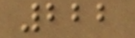222
